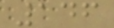146
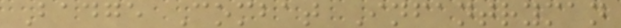Badge Combat Infantryman
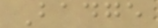Badge
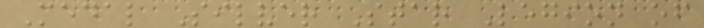Medal Silver Star Legion of
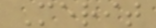Merit
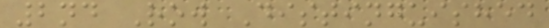2nd Row Distinguished
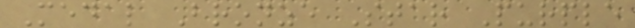Medal Bronze Star Purple
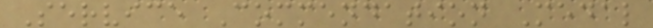Service Commendation Medal
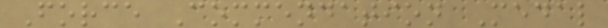Force Commendation Medal
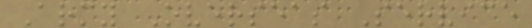Army Overseas Service
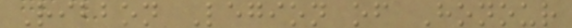Ribbon Legion of Honour
